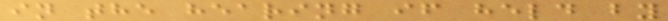in the hearing if held by
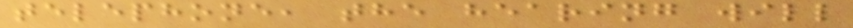telephone, the hearing will
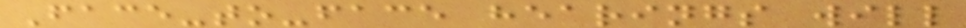Face-to-face hearings will
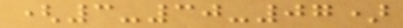(3-30-07)
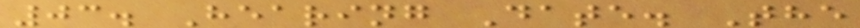03. Hearing Date. The
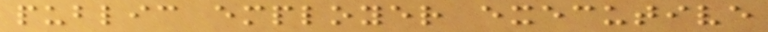public employer executive
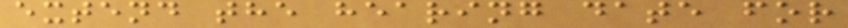extend the hearing date for
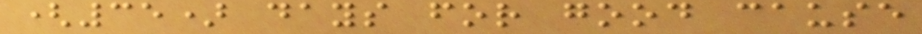(35) days for good cause
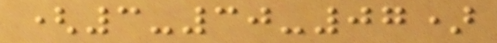(3-30-07)
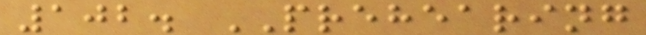102. PREHEARING
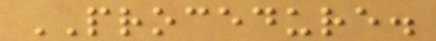PROCEDURE.
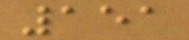151
